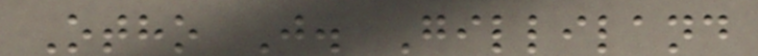Otho J. Gilliland
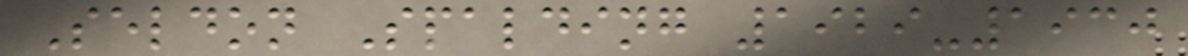Seldon Spalding 1929-1930
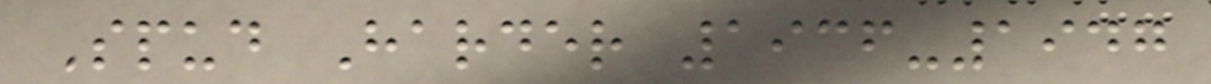Spud Harder 1936-1947
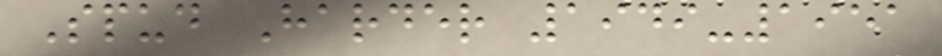Spud Harder 1949-1951
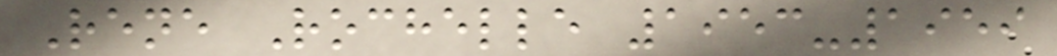Rene Rochelle 1953-1959
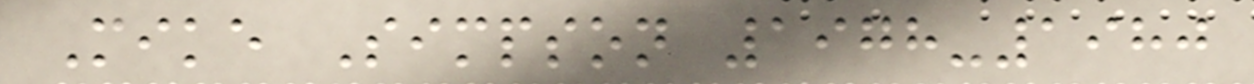Mike Simpson 1978-1980
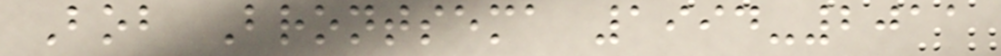Bob Brontsema 1994-2011
